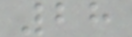28
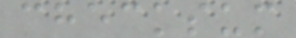checksum
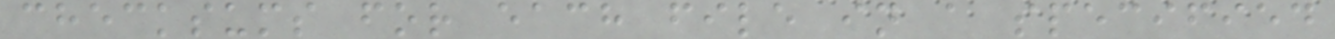checksums for each file in a specified
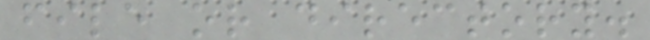file or directory.
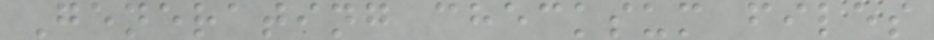Generating checksum files
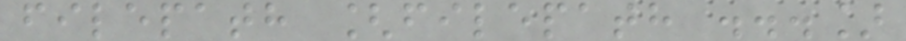filepath [filepath ...]
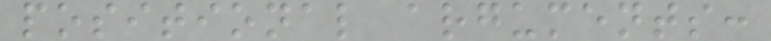positional arguments:
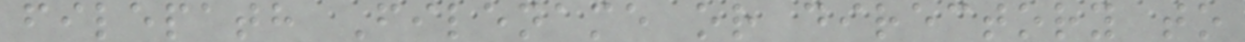filepath Filename or directory to
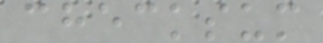checksum
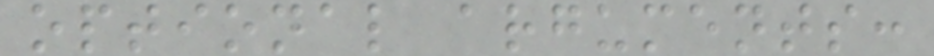optional arguments:
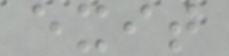exit
